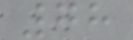78
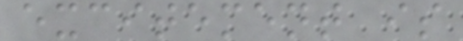excitement is
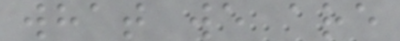what we are
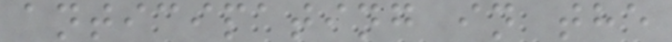anticipating in the
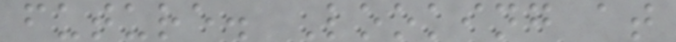future. Looking at
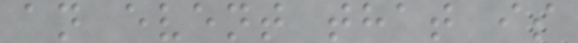an event that is
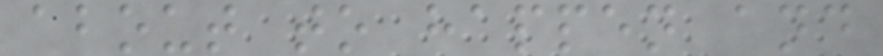about to happen and
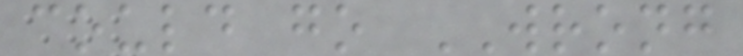could go WRONG
